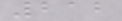212
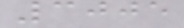3005
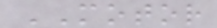MOTOR
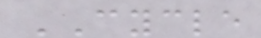CYCLE
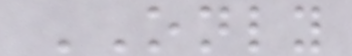ONLY
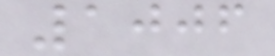1006
